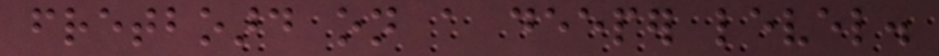fretboard on a deeper level.
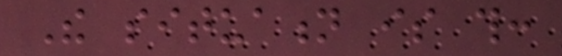The situation is this:
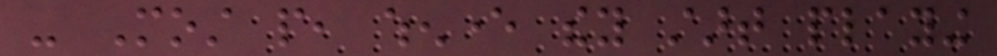- Most people, whenever they start playing
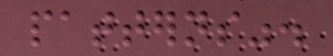patterns".
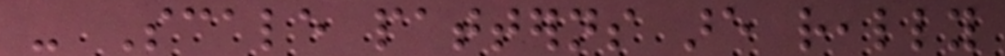- Scale patterns are really
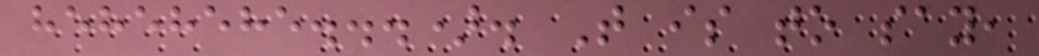hehehehe...). That is to say,
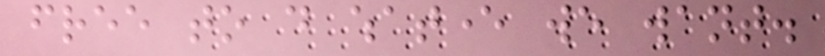free to do whatever we want.
